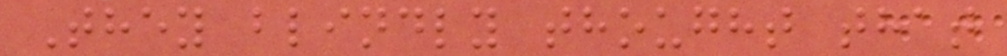They blindly thought that
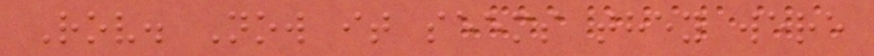Rov. Now it seems they were
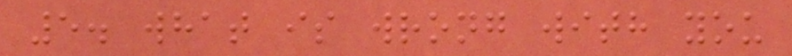5. what is wrong with you
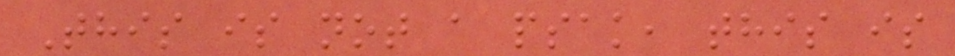This is not a psak, this is
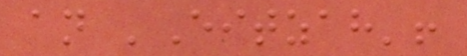an 'Eitzah'!
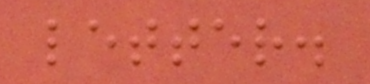letter.
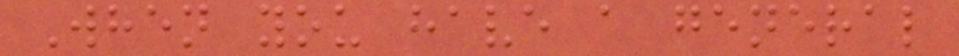When you have a general
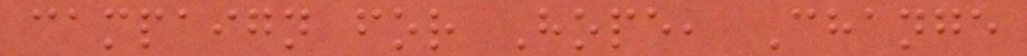campaign for Hope, Change
